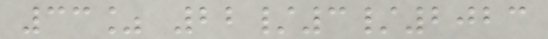33% 22/3/2023
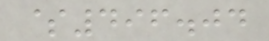$496.04
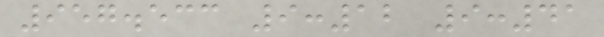957.533 9:12 9:41
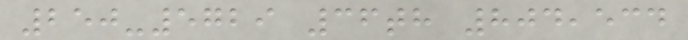250-5729 36th 804,534
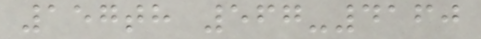157th 567-4160
